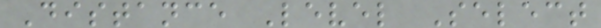Distance Level Select
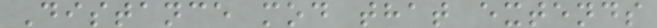Distance mod that extends
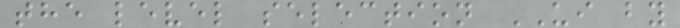the level selection UI by
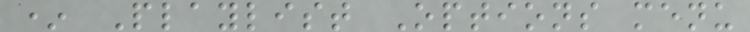* Playlist Options menu
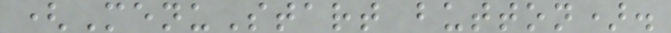(MenuStart button).
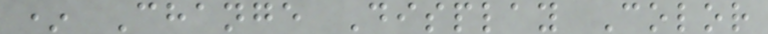* Change Display Color
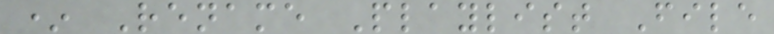* Rename Playlist File
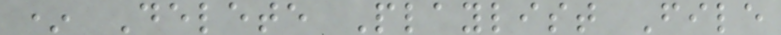* Delete Playlist File
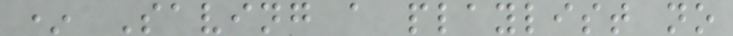* Saving a playlist no
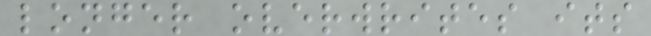longer overwrites its
